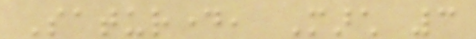Saturday, March 3
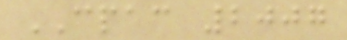CPAC 2007
